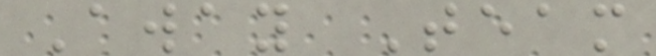Away Team
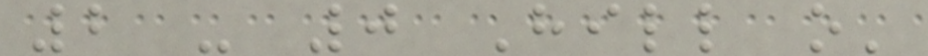2 - 0 Hill o'
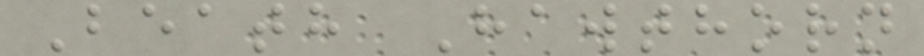Beath Hawthorn
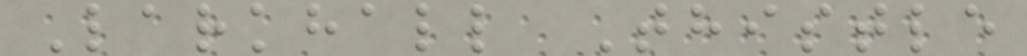Larkhall Thistle
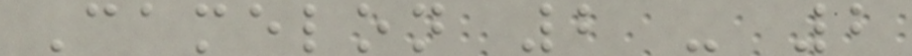Camelon 2 - 2
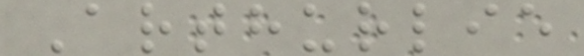Arthurlie
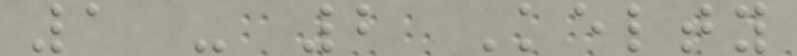1 - 2 Kelty
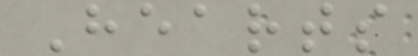Hearts
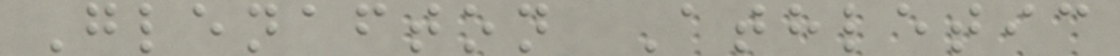Glenafton Athletic
